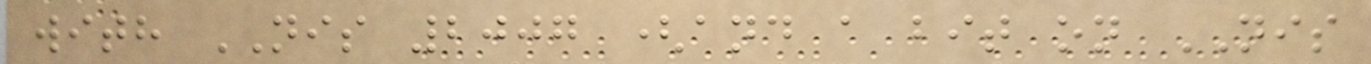with NIS 2007 (and a bit on NIS
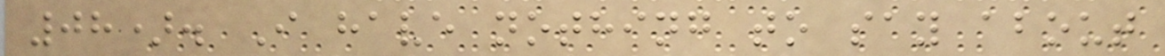08). I have nothing to say about
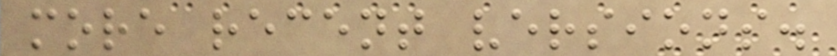more recent versions.
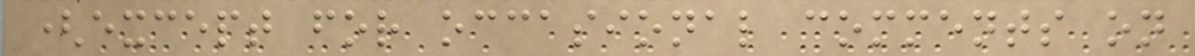(except for occasional comments on
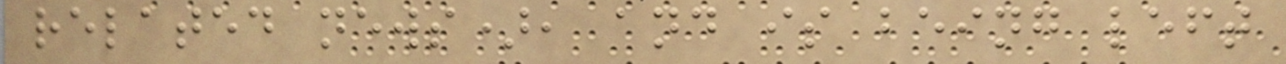related news), and is being left
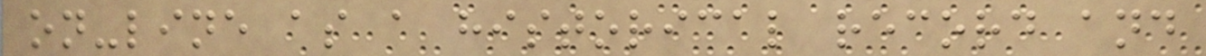on-line as a historical record and
